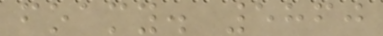foamy. 5860
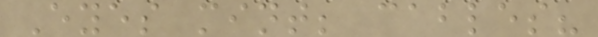Eyes mint; cables?
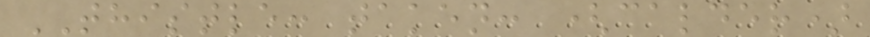THISTLE: taken: (calder)
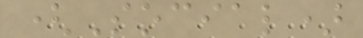(Social)
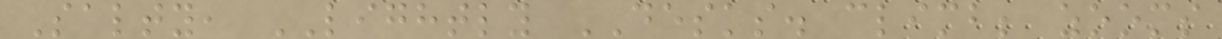Salty, LIGHTLY DESKS. climb; zooms
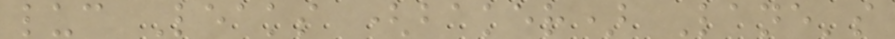luc Leaks (baker) Lane's
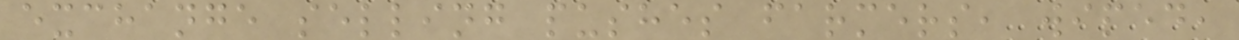exchange selling pushes farmers, wiped,
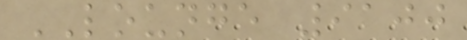LOUNGE 9100
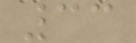33
